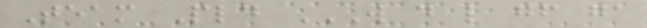Team Pld W D L GF GA
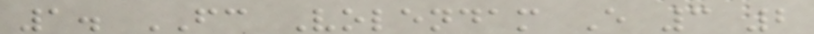1. FC Volendam E 3 2
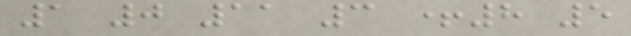1 0 11 3 +8 5
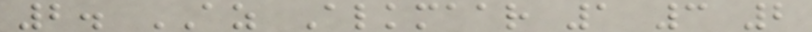2. AZ Alkmaar 1 3 2
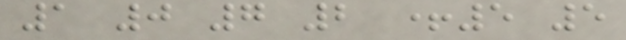1 0 7 2 +5 5
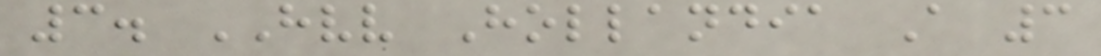3. HVV Hollandia A 3
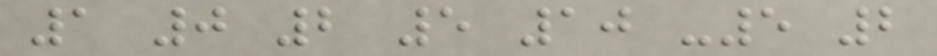1 0 2 5 10 -5 2
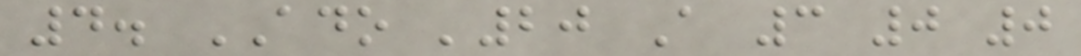4. ADO '20 A 3 0 0
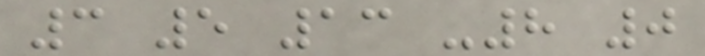3 5 13 -8 0
